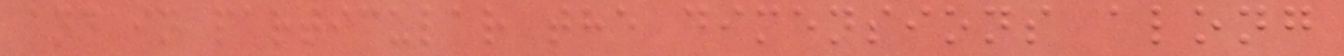and in particular the dimensions along
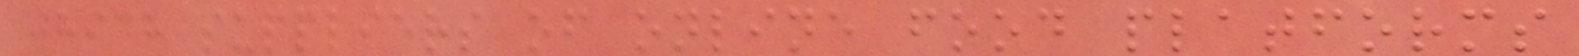which suppliers of online food platforms
